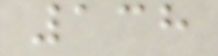138
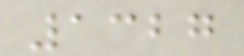1327
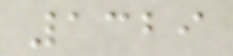1329
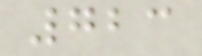723
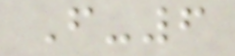F-6
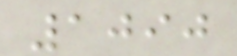1090
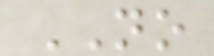NO
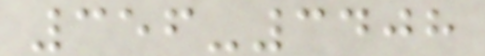356-3408
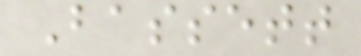Bassett
